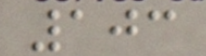103
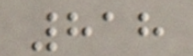818
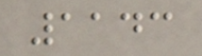1143
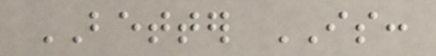BETTER IS:
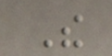The
